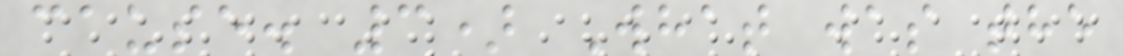cause. 3) What was the
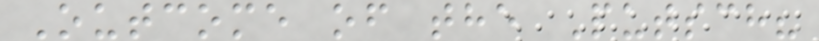Outcome of the Putsch?
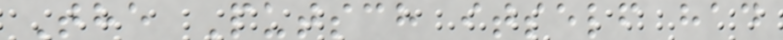The Putsch itself had
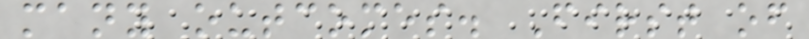many outcomes. First of
